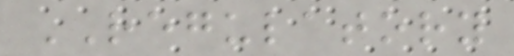REGULATORY
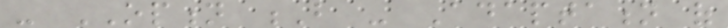- OPTION B - Adaptation of
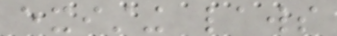existing laws
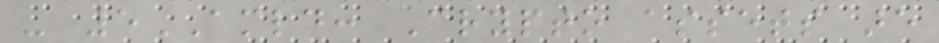- 5AMLD: Crypto assets are
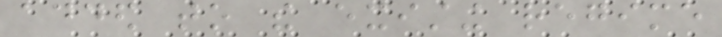added to the existing regime
